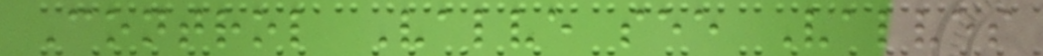Control Valve see Valves
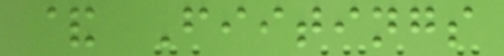& Fiitings
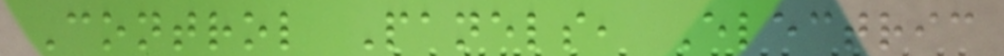Control Panels, Electric
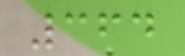364
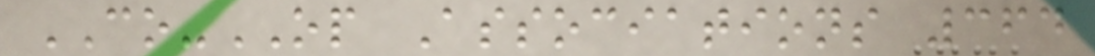CO-OP Associations 364
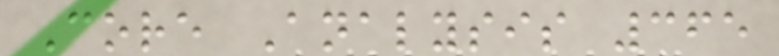Core Analysis 365
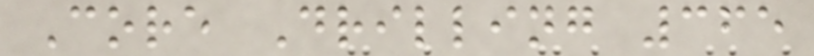Core Drilling 365
